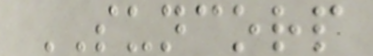SUNCORP
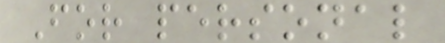For personal
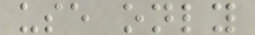use only
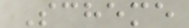Scheme
